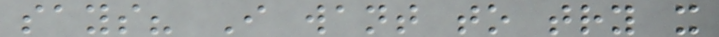says? I want to try it
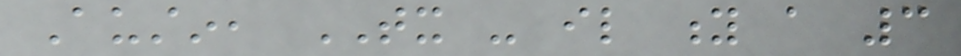Austin, TX - il y a 3
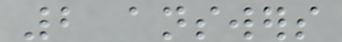2 answers
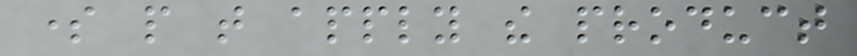some people that apply the product
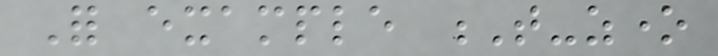For example T-zone
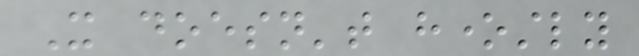It doesn't honestly
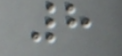8
